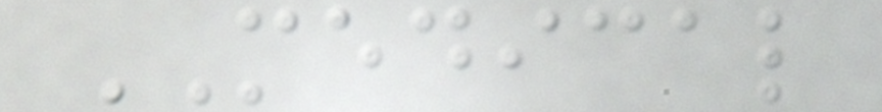MEDICAL
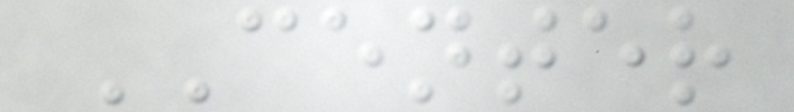CENTER
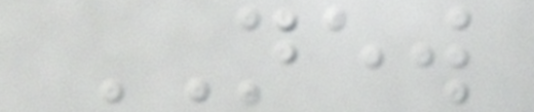NEW
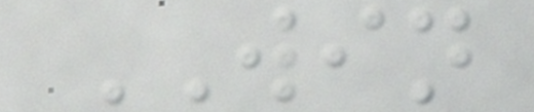WIN
